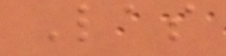Las
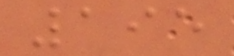195
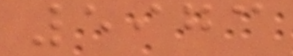5973
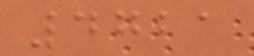4721
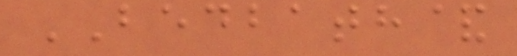BEDBATH&
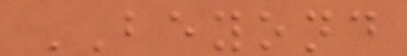BEYOND
